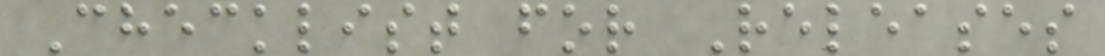Checklist for Releases
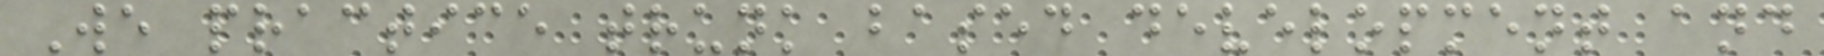We practice trunk based development and
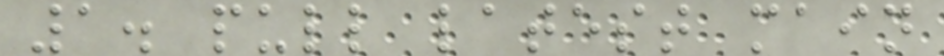1. pull latest main
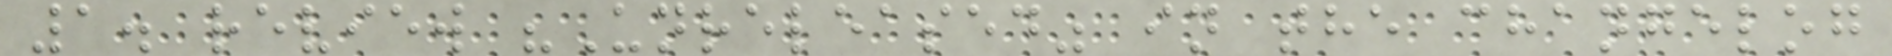1. review "Unreleased" in the changelog
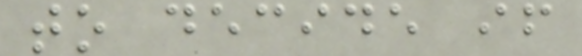to decide if
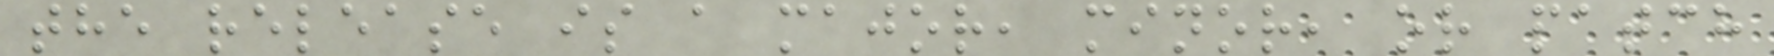the release is a major, minor, or patch
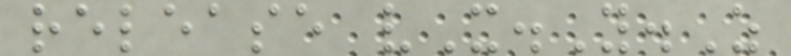release vX.Y.Z
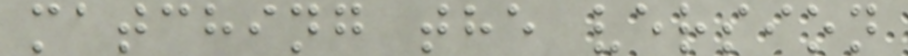matching the version
